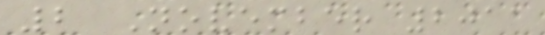2 November 2011
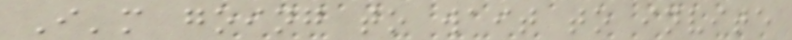I'm going to wait to invite
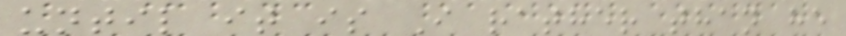until it is I rather than he
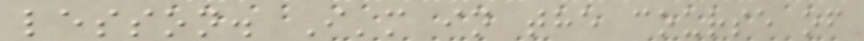lesson. I'm in the course of
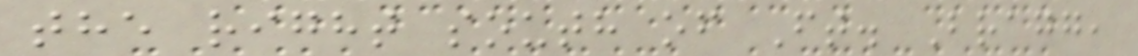the right south of Ft. Bragg,
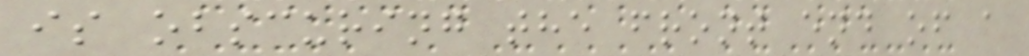is obscuring the front end of a
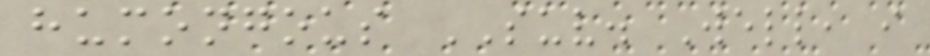humongous SUV. Well, i
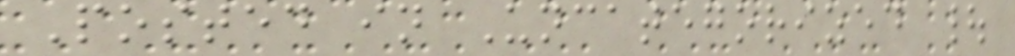Posted in Uncategorized |
